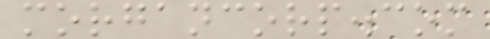morgancorp.com
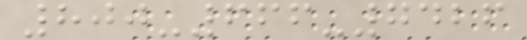800-666-7426
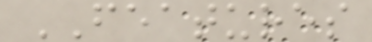FEATURES
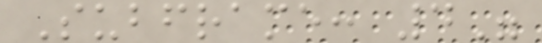Subframe: 4"
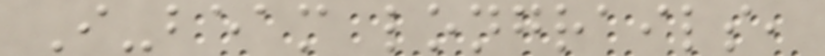I-beam longrails,
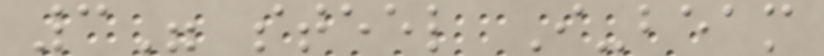3" steel I-beam
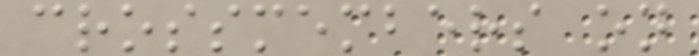crossmembers on
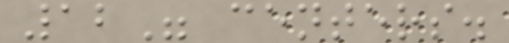12" centers.
